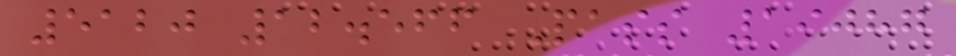5120 12.566 Pass 19087
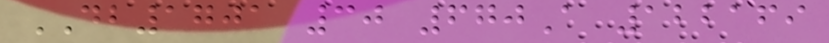DB1701 30 670A 122169
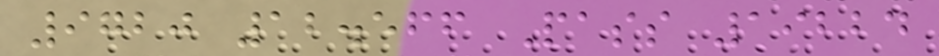9720 12.566 Pass 19224
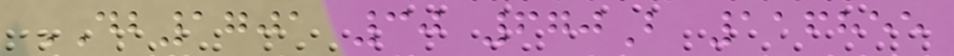DB1701 30 670B 116855
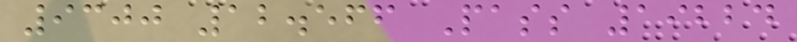9300 12.566 Pass 19224
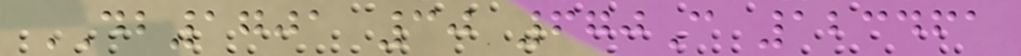DB1701 30 670C 123461
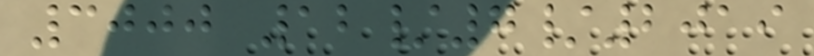3000 12/7/2019
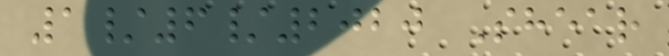1/6/2020 Shear
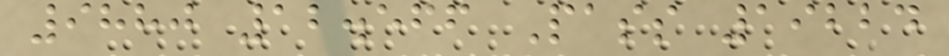9880 12.566 Pass 19224
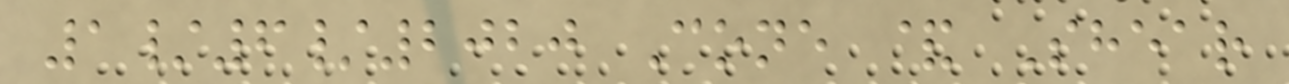1/6/2020 Cone & Shear
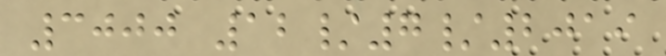3000 12/7/2019
